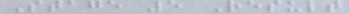Stage 5 Result
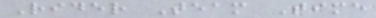Rider Team Time
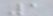1
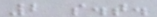2 s.t.
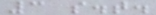3 s.t.
